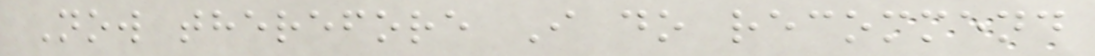Now therefore I do recommend
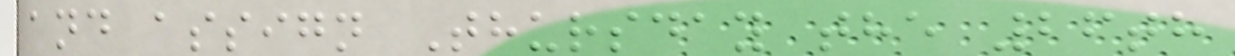and assign Thursday the 26th
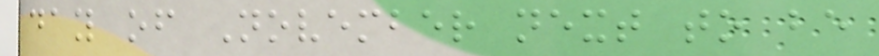day of November next to be
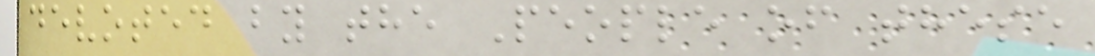devoted by the People of these
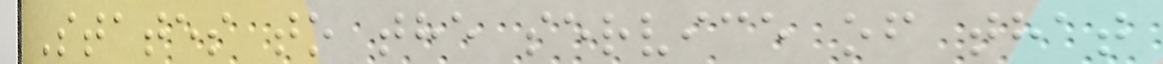States to the service of that
